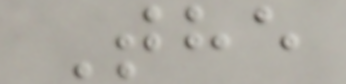The
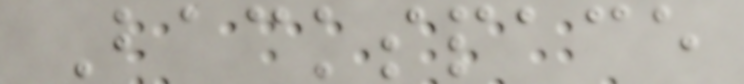Backspace
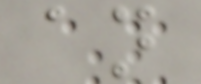an
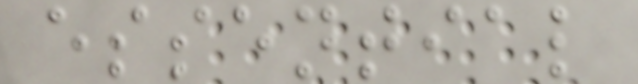essential
